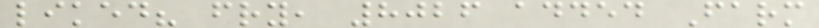liked? fry, 8026 added Farm
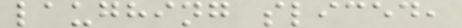laughing sliced,
